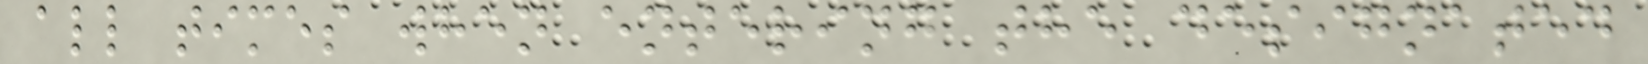all times when entering the designated
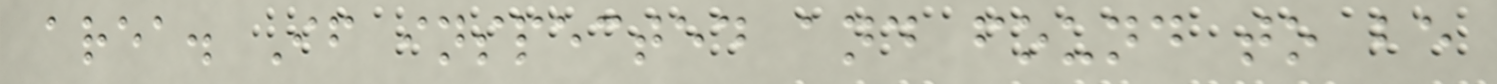area. If inspected and found to be
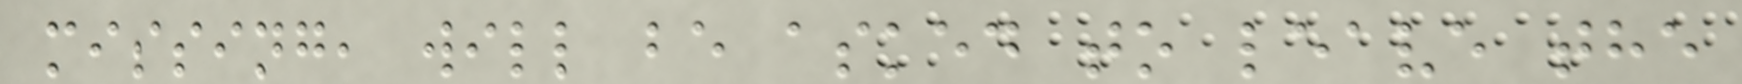missing, will be asked to leave the
